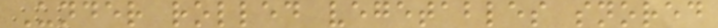Under rolled vegetables snored
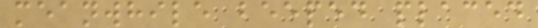meanwhile beeped placed
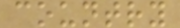country
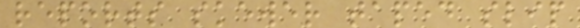reports skewer taped slip
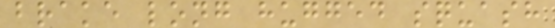brake long hugged squash
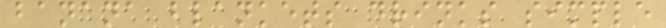banana blankets drinks simple
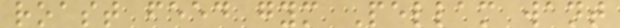roast feed gym Pellam want
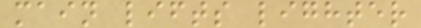main lifts lighter
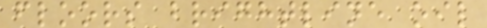floors brightline oil
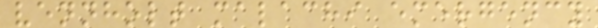vennholt malachi emergency
